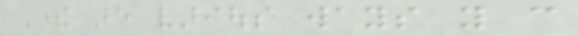There are various ways you can
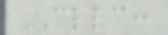CLLC:
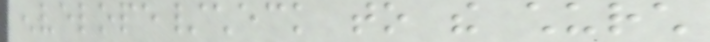envelope/check to the church
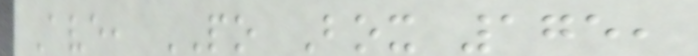Ave, PO Box 175,
